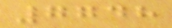7748
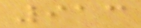913
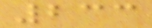233
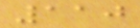110
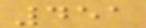451
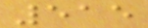515
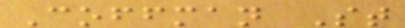Coffman St
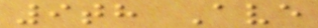9th Ave
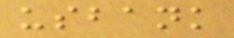usbank
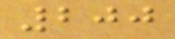200
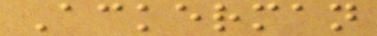Ackerman
